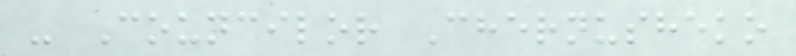- Councilor Chernusheko
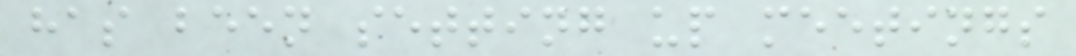has been setting up meetings
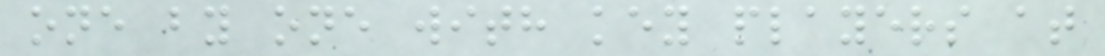one by one with key players at
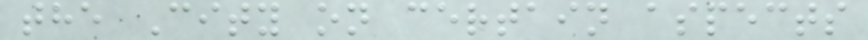the City on certain aspects
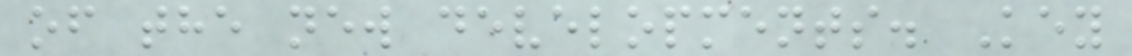of the new developments. Key
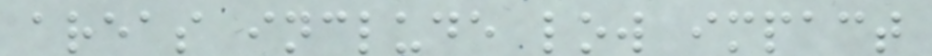areas include low impact
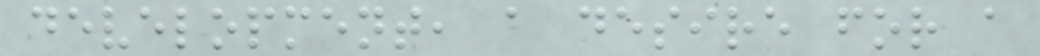development, a desire for a
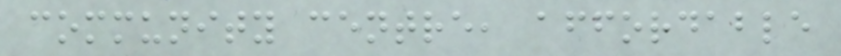community centre, affordable
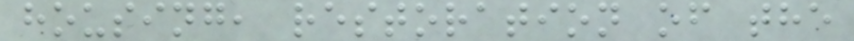housing, restoration of the
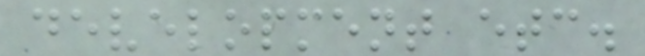development etc.
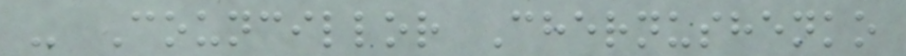- Councillor Chernushenko
